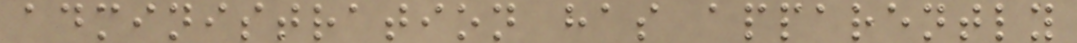administration has apparently
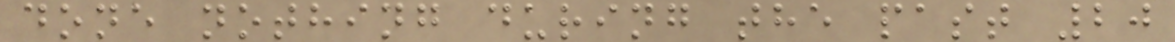done nothing during the past 20
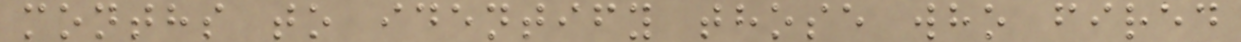months to identify those who fired
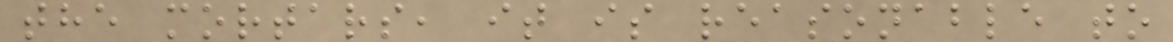the mortars, it is reasonable to
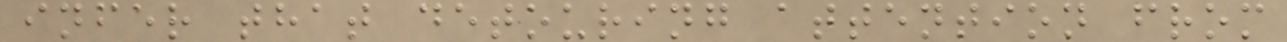infer that detouring attention from
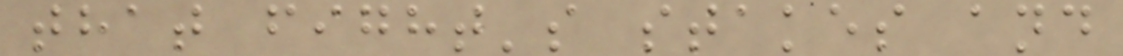that fight's stakes and
